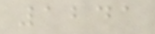1241
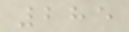285
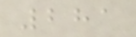281
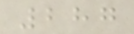287
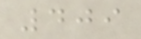409
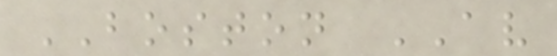BOSTON AV
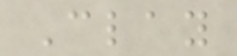Clay
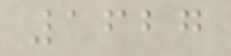1627
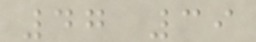47 39
